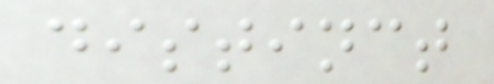distinct
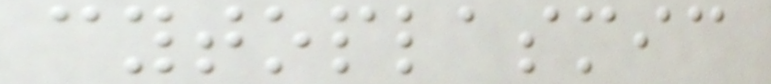cytoplasmic
